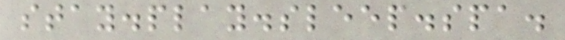stay.play.sleep.spa.
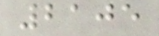2105
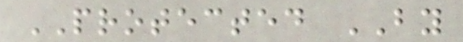PROTECTED BY
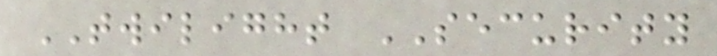TWILIGHT SECURITY
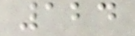124
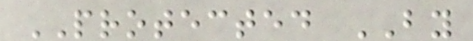PROTECTED BY
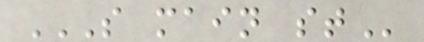S MAIN ST
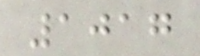1017
